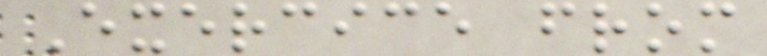Exercice from
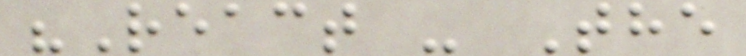"React - The
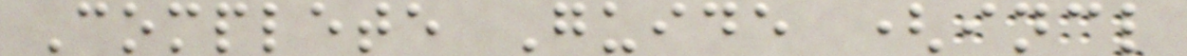Complete Guide (incl
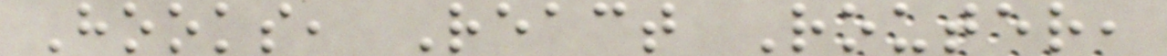Hooks, React Router,
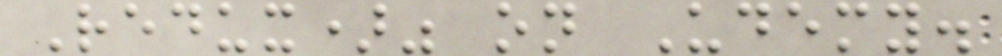Redux)" on Udemy.
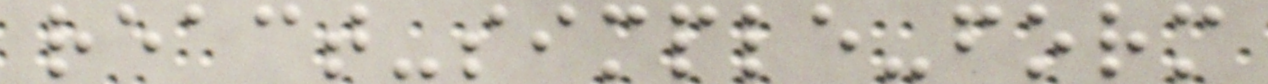react-simple-form
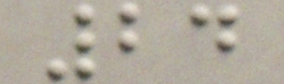24
